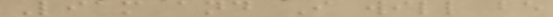Liam and I will be
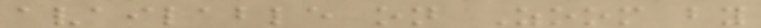available on Zoom by
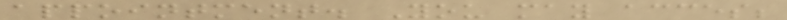appointment. You may access
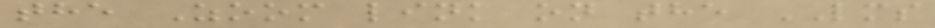the Zoom link on the LMS
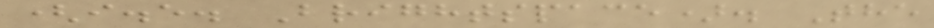(i.e. Brightspace). The
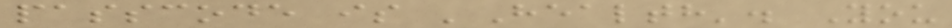passcode is 'Health'. You
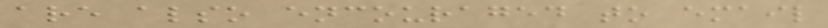are also encouraged to email
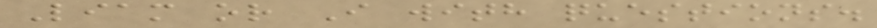Liam or I with questions.
